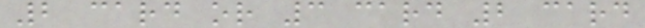2 card or 3 card 2 card
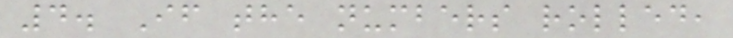4. If the numbers rolled,
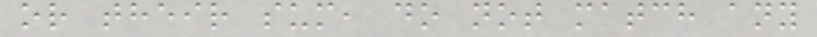or their sum, do not match any
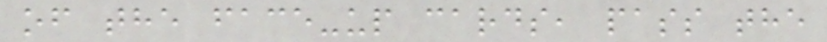of the face-up cards, pass the
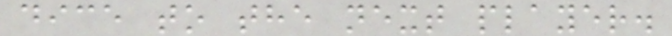dice to the next player.
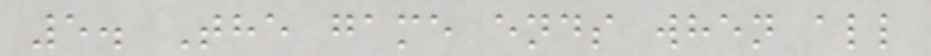5. The game ends when all
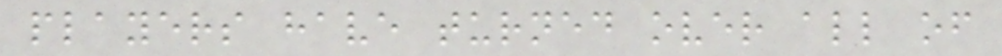players have turned over all of
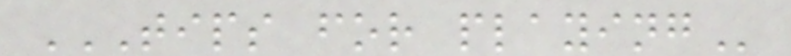TIPS FOR PLAYING
